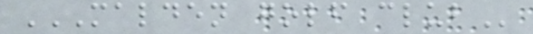MALDEN GOLF CLUB
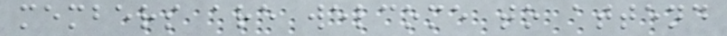members are welcome to attend
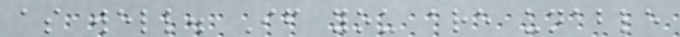as well. If you are unable
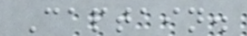Captain.
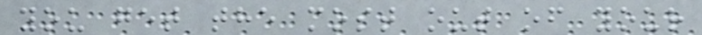you get the most out of your
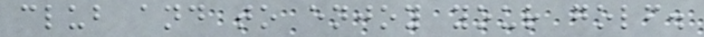club and to enjoy your golf.
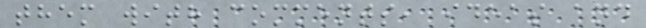them with comments, ideas and
